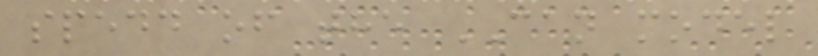spedd of the CAN model
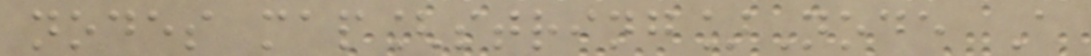nodes map[string]Node A
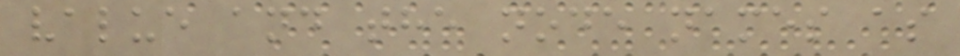value and the node names as
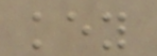key
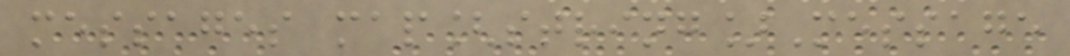messages map[string]Message
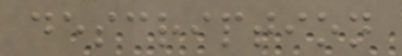description
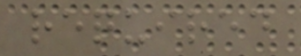required
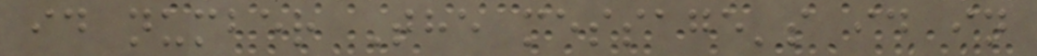id number The message's id in
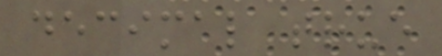decimal true
